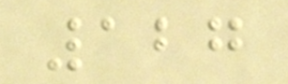127
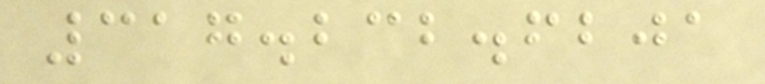317.232.6201
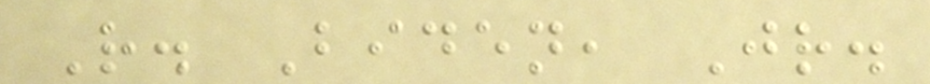R. Biden, Jr.
